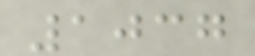1037
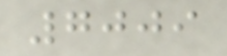7009
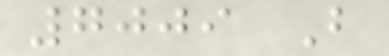7009 B
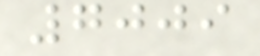7009
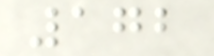172
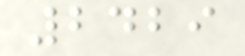2429
